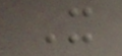It
